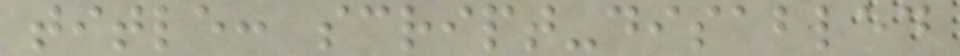title: script-disabled
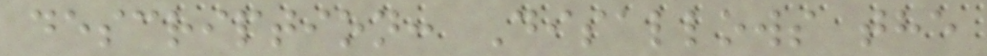description: Disallows the
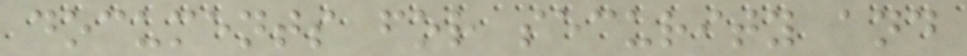documents for security and
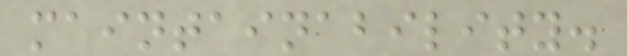maintainability.
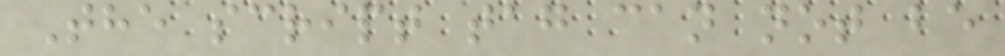The script tag can not be
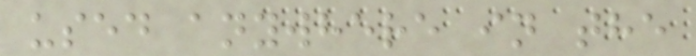used anywhere in the
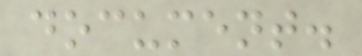document.
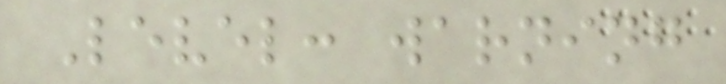Level: warning
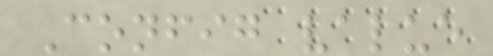Config value
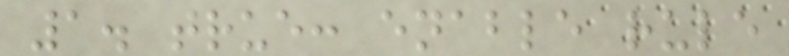1. true: enable rule
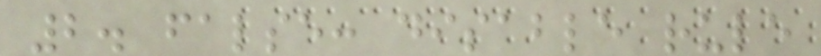2. false: disable rule
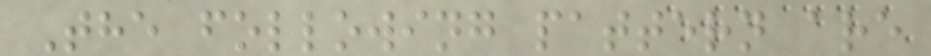The following pattern are
